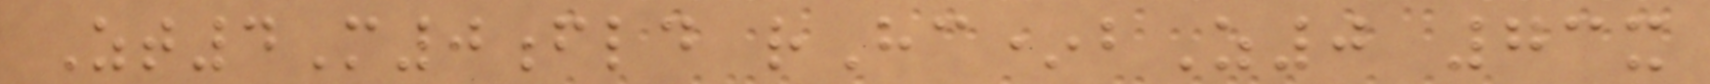Zt4M0fld rHc*bZ0 73x
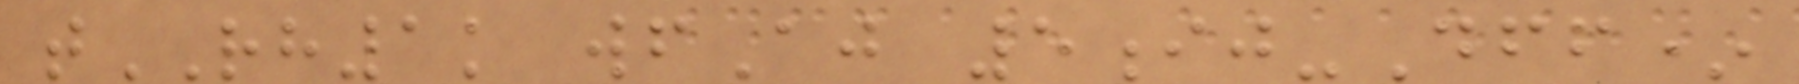tRH1k wfAj 5ij-Dff*
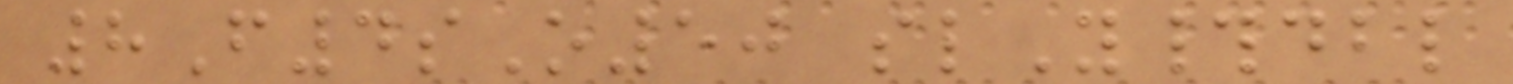8F4sO50 slY#dbl
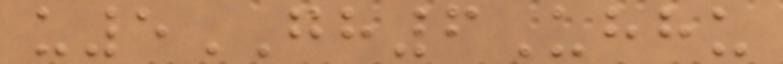u5GH6Uhhu
